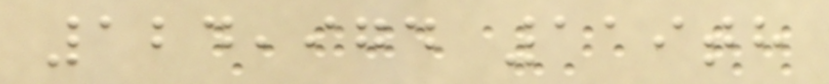124,974 119th
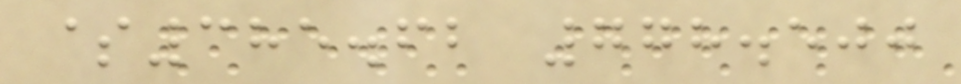$385.62 778.500
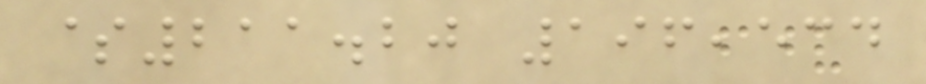$211.20 196,534
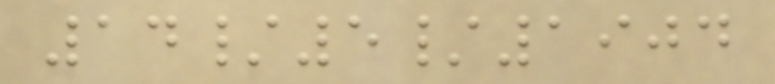14/5/1904
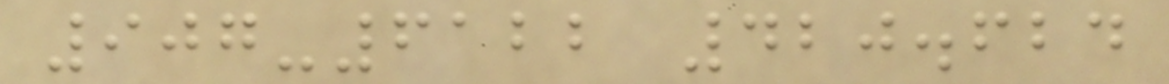907-6122 420.624
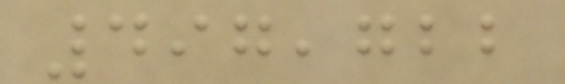497,722
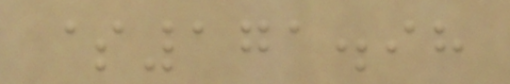$171.98
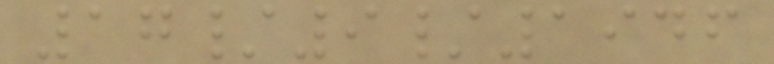17/9/1946
